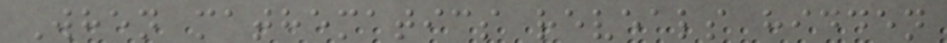When mathematics reveals hidden
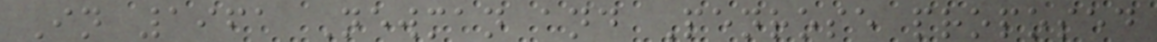In 1961 Newman and Penrose proposed
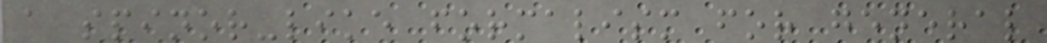a spinor-like formalism for general
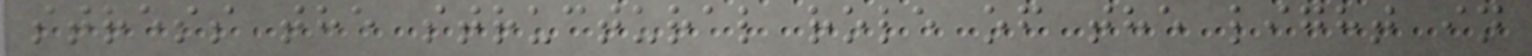stress the structural role of the light in
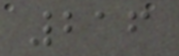216
